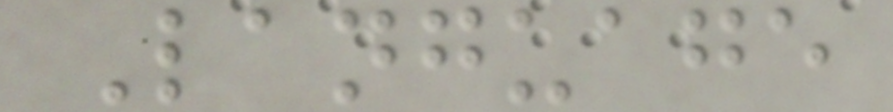Language
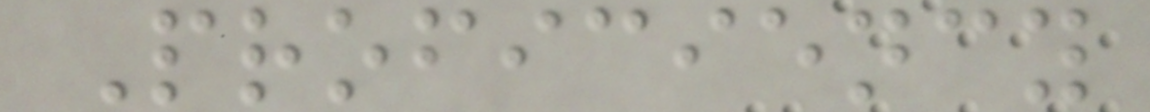Proficiency
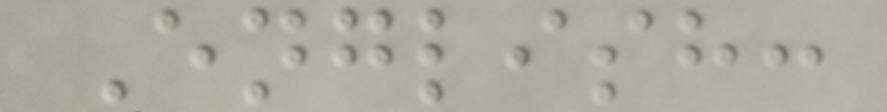English:
